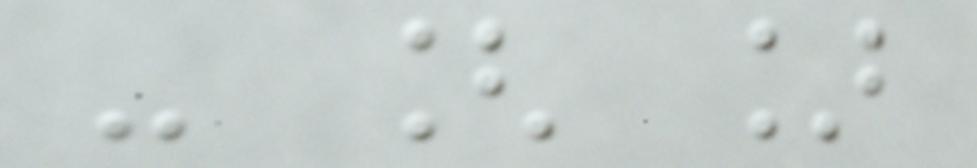- [ ]
